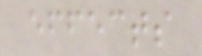effects
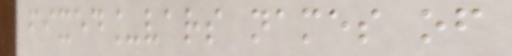fixed_vars names of
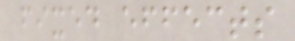fixed effects
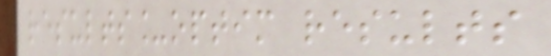results_optim results
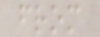from
